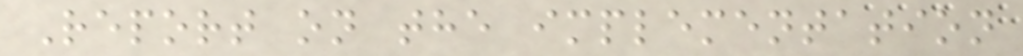Report on the implementation
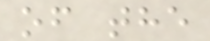of the
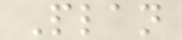Plan
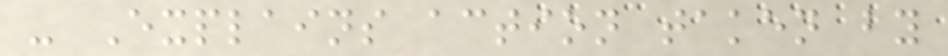- Explains action taken by
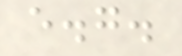e.g.
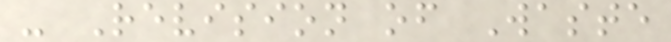- Revision of Waste
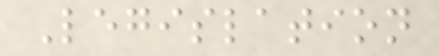Legislation
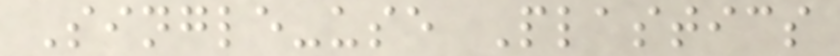Single-use Plastics
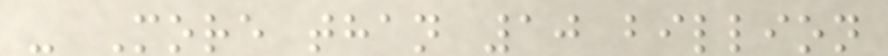- More than 10 billion
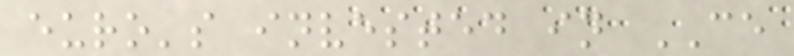euro's invested in CE
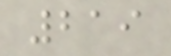219
